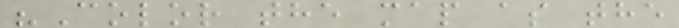"Color the map as the
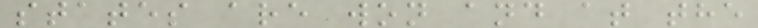states are won and at the
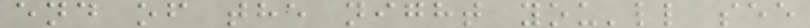end of the night you'll see
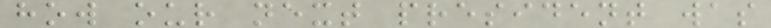how our next president was
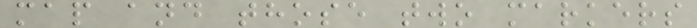map and those two markers
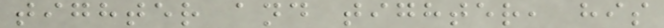tighter and tighter, his
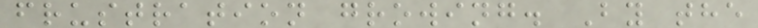frustration growing. By the
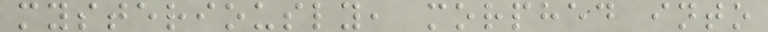mysteriously, morphed into
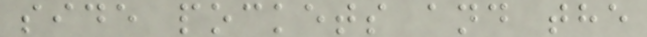side pockets and the
